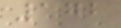172
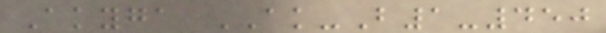Akyga AK-B1-450
